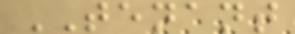TENANT
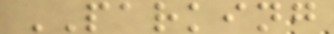PARKING
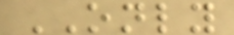ONLY
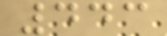443
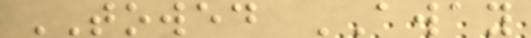TOWED AWAY
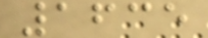1635
